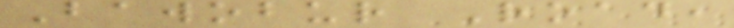Bawobur Road,
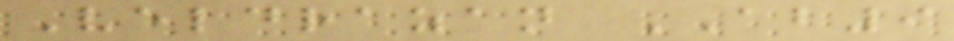Veldrazan AB9
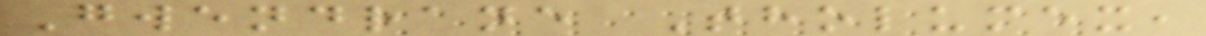Gwendrane Tholumex,
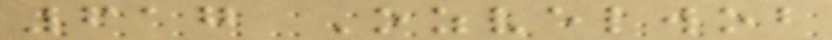617 Ozvelwob
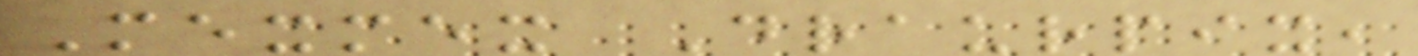Mexmex Draurpix,
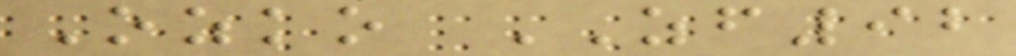Ozko ZF92
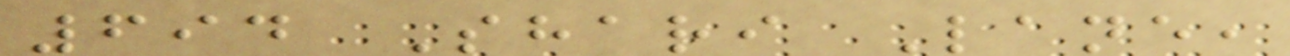694 Shari Lane,
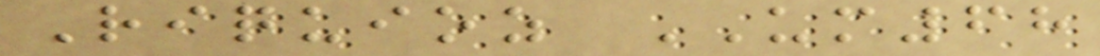Riquioz UM68
